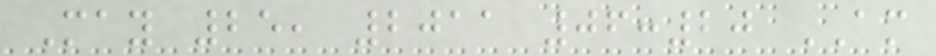May 25, 2011 06:20 AM
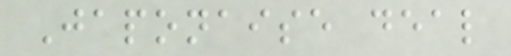Japonaise deal
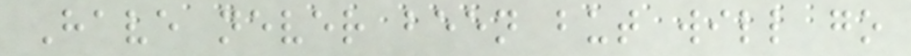Have never been but will go
